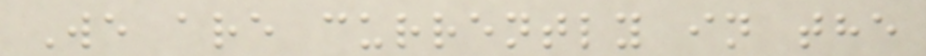We are currently in the
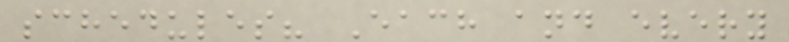schedules? Each and every
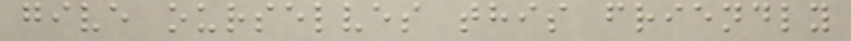give ourselves this friendly
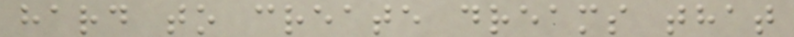hard to create dreams that
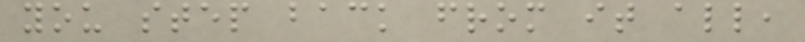you step back from it all,
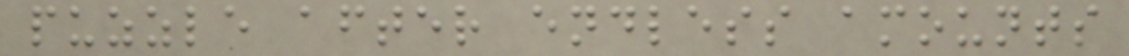puzzle after endless amounts
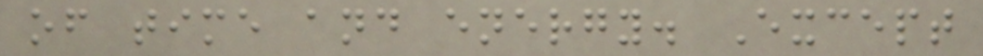of time and energy. Except
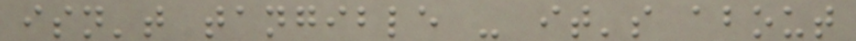isn't tangible - it's about
